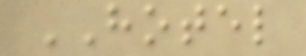HOTEL
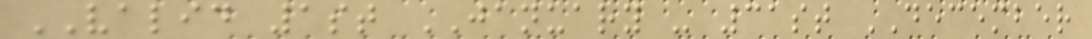VALID 1st JANUARY - 31st DECEMBER
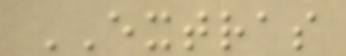EXTRAS
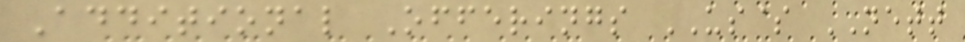Additional Offerings US$ NETT
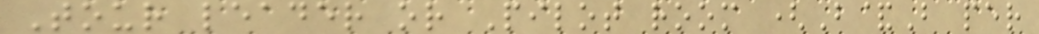Tour leader or Pilot room (B&B per
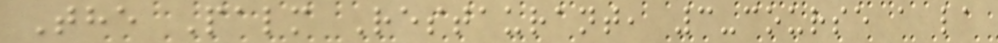The Palm Restaurant, 3-course a la
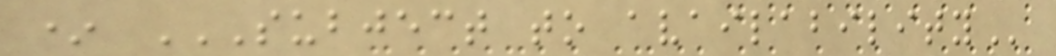* SUBJECT TO AVAILABILITY
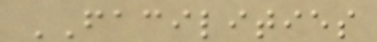FACILITIES
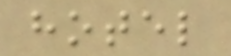hotel
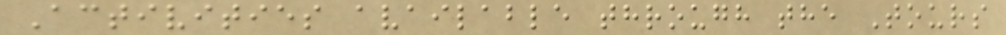Activities available through the Tours
